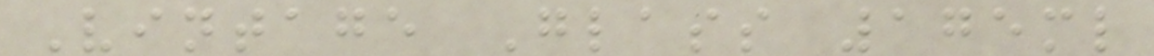Vintage Glass 175ml
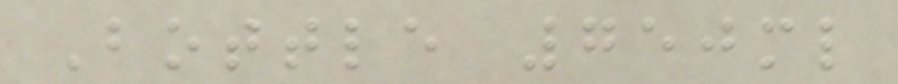Bottle 750ml
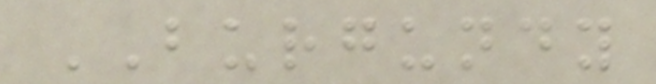BURGUNDY
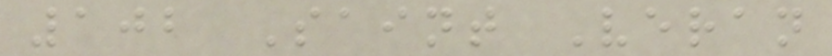102 Saint Veran
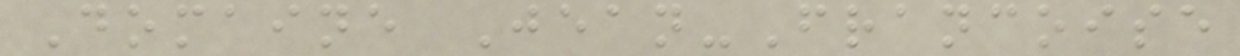Domaine Jean-Francoise
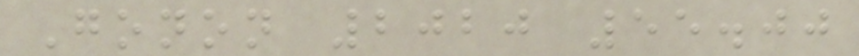Gonon 2020 55.00
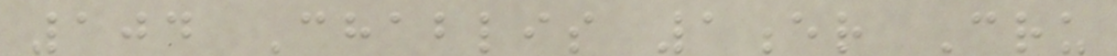104 Chablis 1er Cru
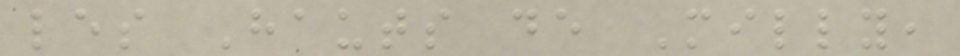les Hauts de Milly,
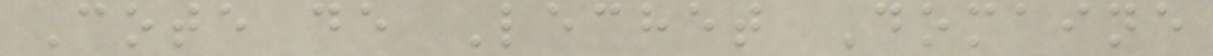Cote de Lechet Domaine
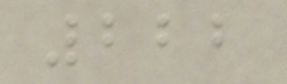222
